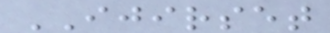IJIRSET
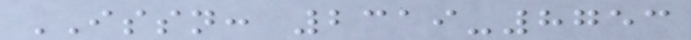ISSN: 2319-8753
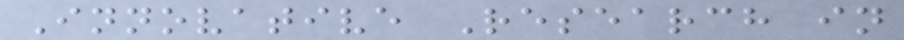Innovative Research in
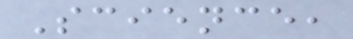Science,
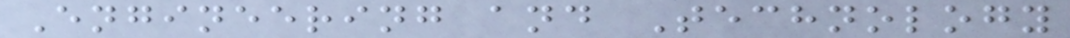Engineering and Technology
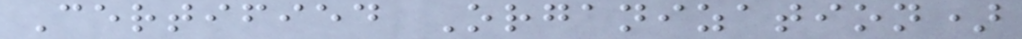Certified Organization)
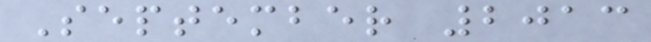September 2013
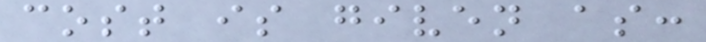cost is given as:
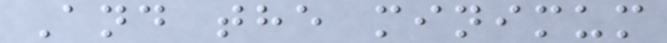And the minimum
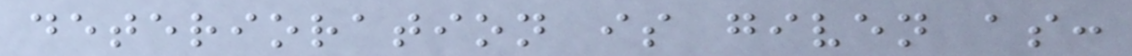deterioration is given as:
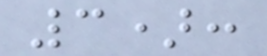3):
